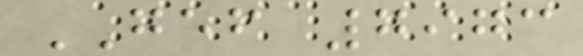GEF 7973
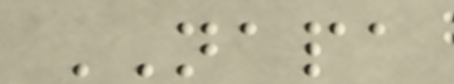NAPA
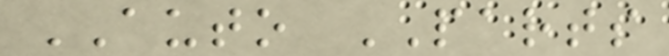AUTO PARTS
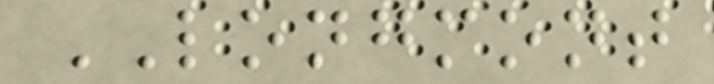LONGMONT
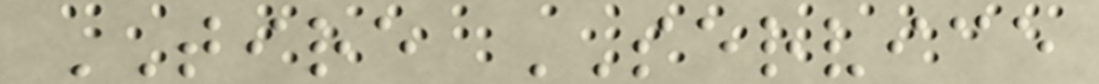TIRE SERVICE
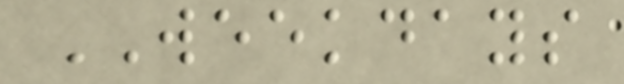WEEKDAYS
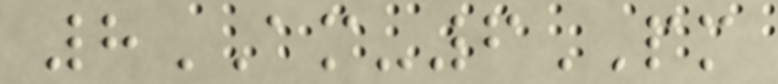8AM-6PM
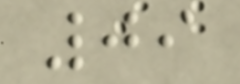09
